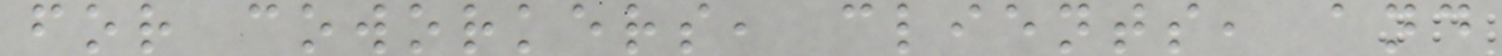for coworkers, clients, and
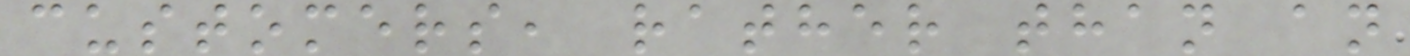customers, rather than an
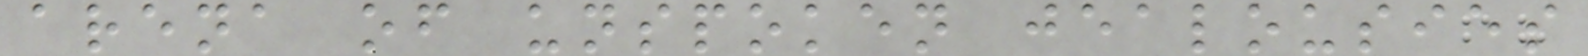arena of unspoken jealousies
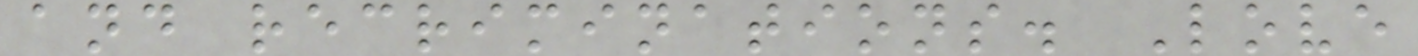and recriminations. Love
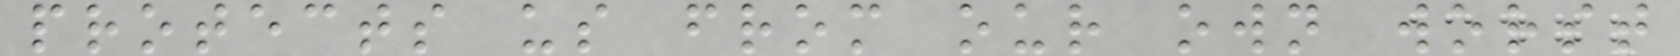protects us from our own worst
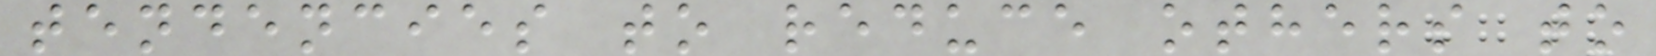tendencies to reduce others to
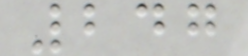247
